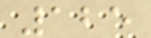125
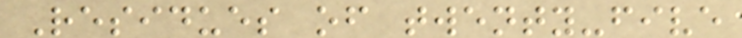Residues of twenty-five
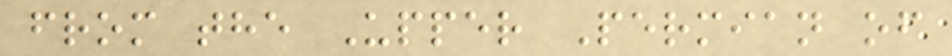from the Upper Permian of
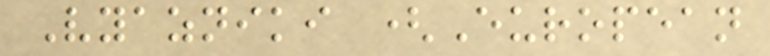Vyazniki (European
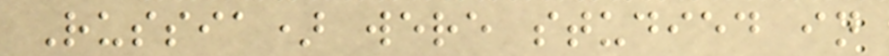Russia) were studied in
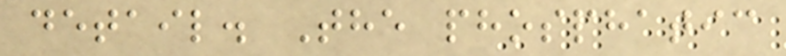detail. The phosphatic
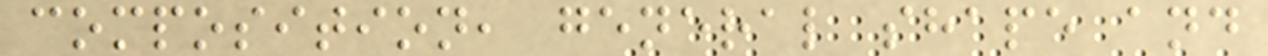composition, general shape and
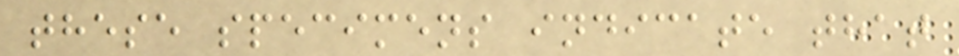these specimens indicate that
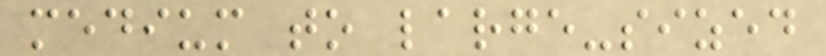medium to large-sized
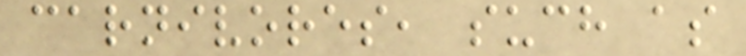carnivores, such as
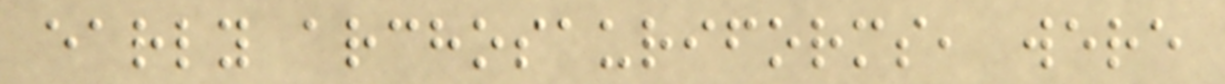early archosauriforms, were
